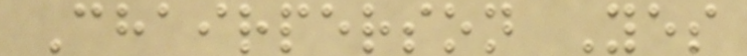Chairperson Yes
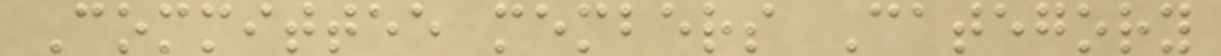Committee members Category
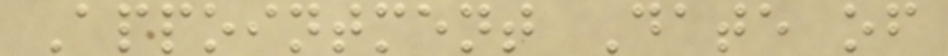Appointment Date of
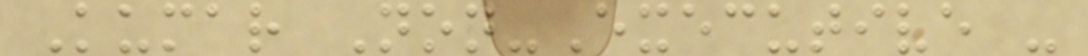Kumar Non-Executive -
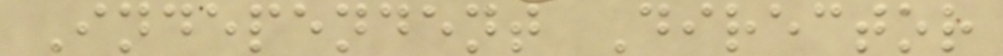Independent Director
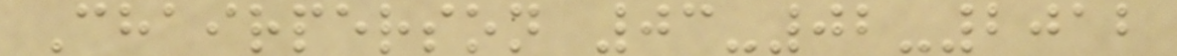Chairperson 03-02-2012
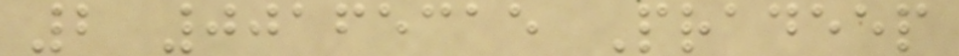2 00165315 Pradeep
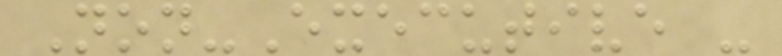Non-Executive -
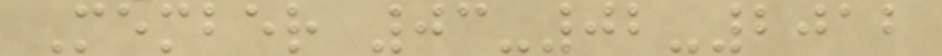Member 03-02-2012
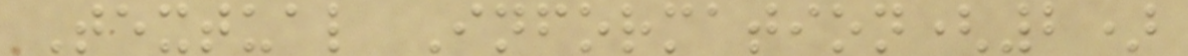Textual Information(2)
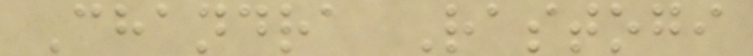Chandra Rastogi
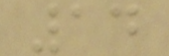14
